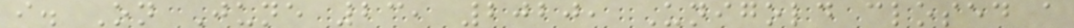i. On June 23, 2020, Unigold closed a
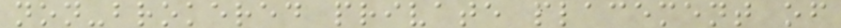non-brokered private placement of
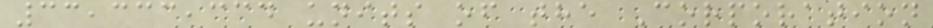33,333,334 units of the Corporation
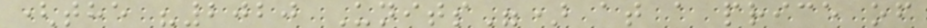(the "2020 Units") at a price of
